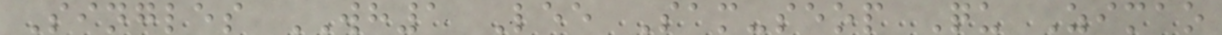Singles WH1 Lee Sam-seop Qu Zimao
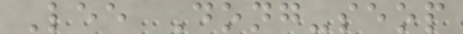Lee Dong-seop
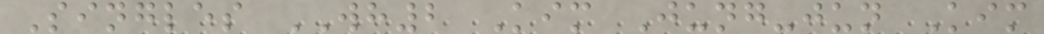Singles WH2 Kim Jung-jun Kim
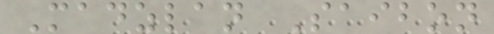Madzlan Saibon
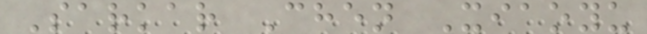Sarkar Chen Xiaoyu
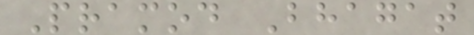Pramod Bhagat
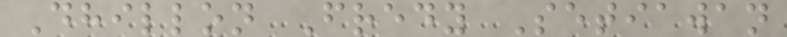Dhillon Fredy Setiawan
